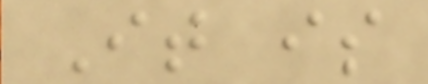It is
